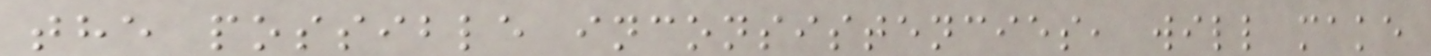the possible inconsistencies, will make
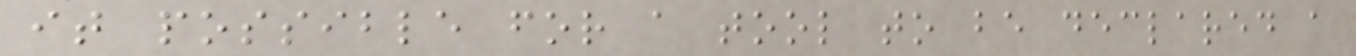it possible for a tool to be declared a
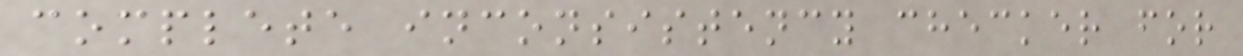complete inconsistency checker for
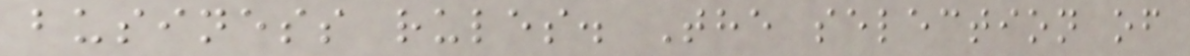business rules. The selection of
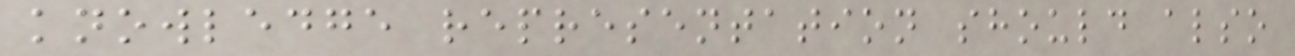knowledge representation should also
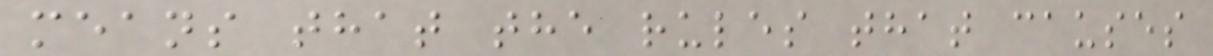means that the rules that causes
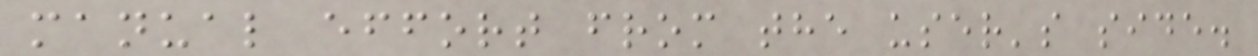manual effort from the user's side.
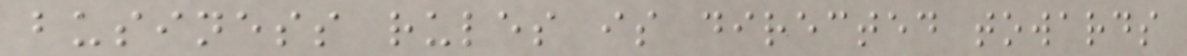business rules is directed towards
